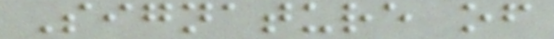Signature of
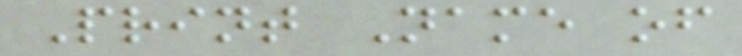Print Name of
